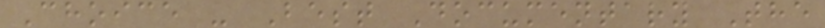Choice - Best Documentary The
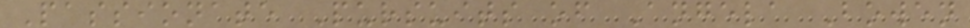Passionate Pursuits of Angela Bowen
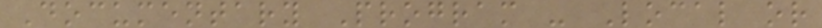Documentary Program - Local or
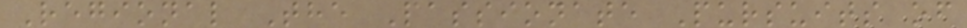Regional The Passionate Pursuits of
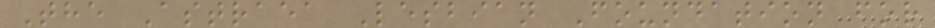The Astraea Lesbian Foundation for
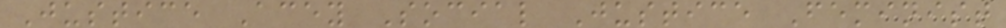Justice Acey Social Justice Feminist
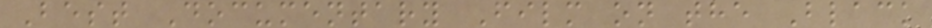Best Documentary Film on the Black
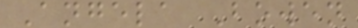Angela Bowen
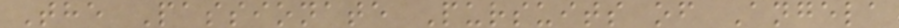The Passionate Pursuits of Angela
